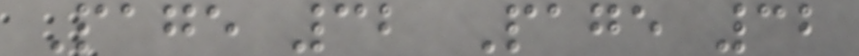Page 32 Page 32
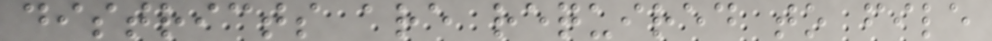districts are required to file
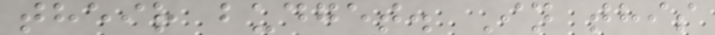their budget. In this
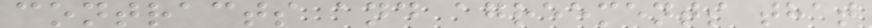contracts and agreements that
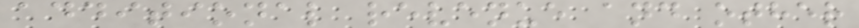additional revenue and other
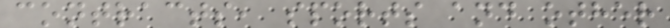contracts, sports and other
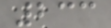233
